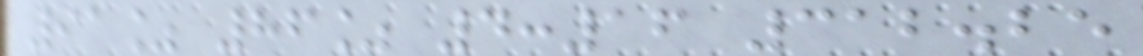91% 86% 4:16 312.25
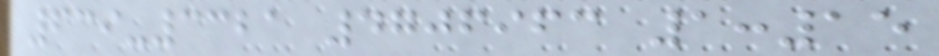639-3321 4706963 1:15
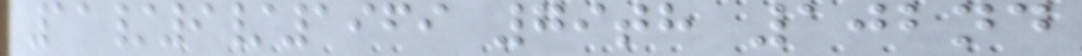11/9/1969 79th 102nd
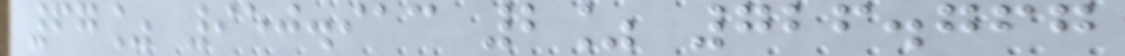67% 950.913 2% 726.767
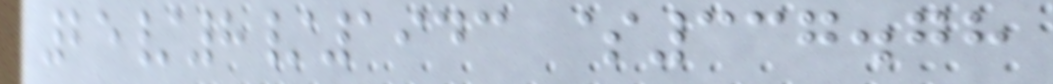25/8/1943 $337.78
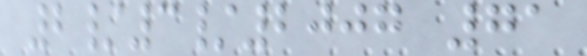2/3/2007 71
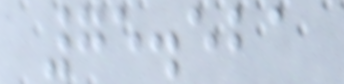75.521
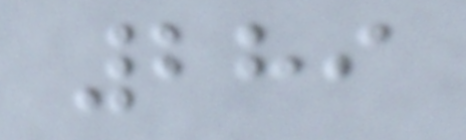289
